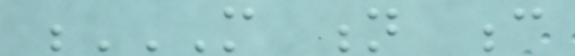M N C
